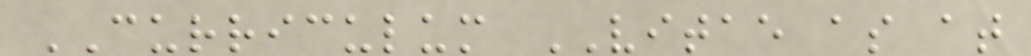CURRICULUM VITAE as at
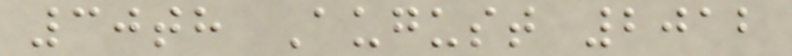30th August 2012
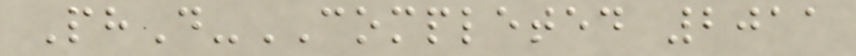PhD-COMPLETED 2011
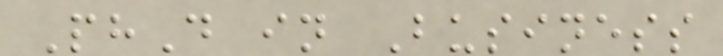PhD in Business
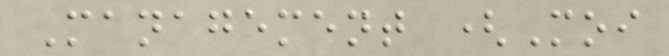Management (Moi
